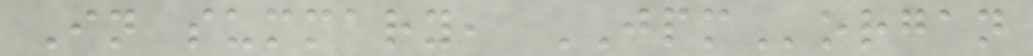In summary, JPMorgan
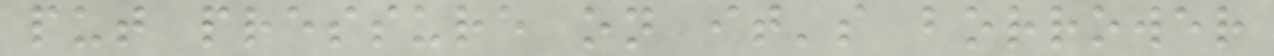put pressure on it's borrower
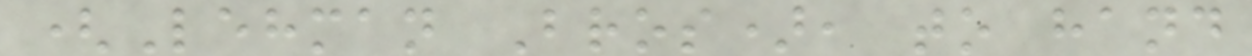(Lehman Bros), to hand
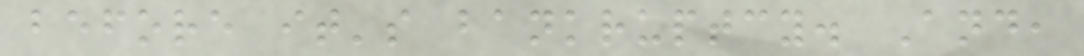before it's bankruptcy. And,
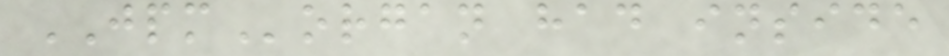JPMorgan had inside
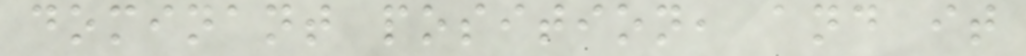dominant position, and it
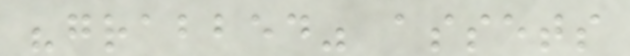"grabbed" assets
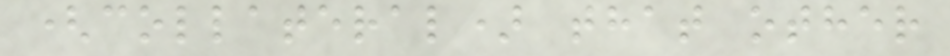(collateral) that other
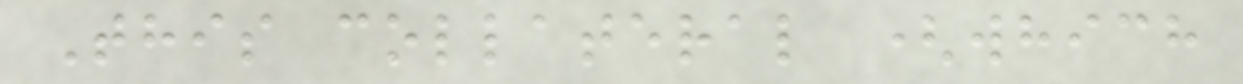This collateral (which
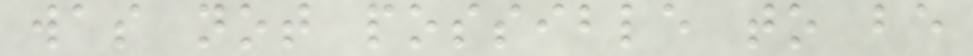was not possible to be
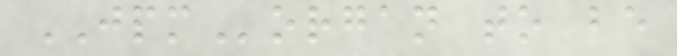JPMorgan to be
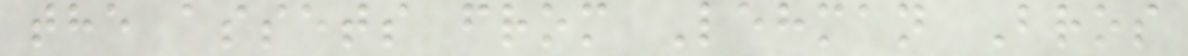the assets from Lehman Bros
